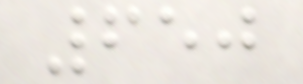650
